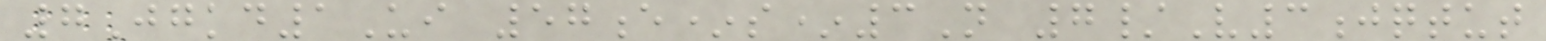7Jgkd1Ui 57e*s*3N 7/V3jqtut
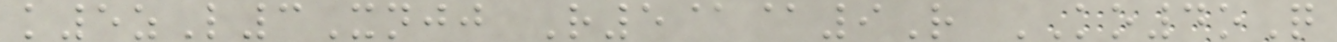k5zL3Xnjj R5@@9R KO4oQ
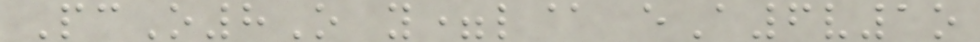PcO8O y=l@ eA6v1o
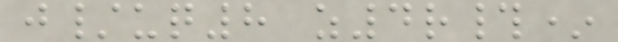j/uq8 z4r#*
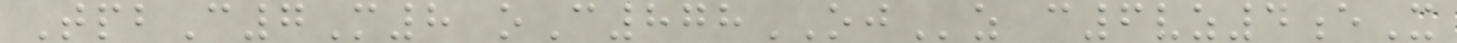TpbC7M8 oC878OJz c6vz4eX
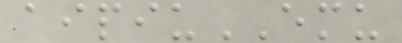aipiuEMU
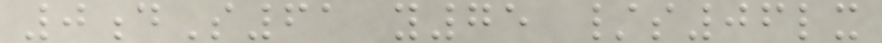0dS61 y75 /s06lx
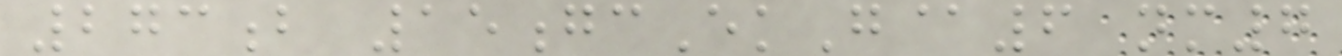273b 15gcEkG@6 nm7
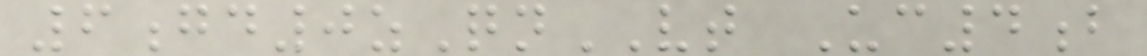6gd0zQnVT Uc4b
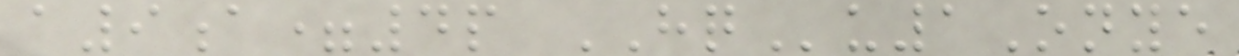a9a=4p HQu1Onye
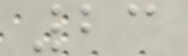23
